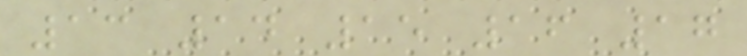13 14 15 16 17
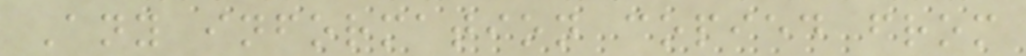Any information copied from
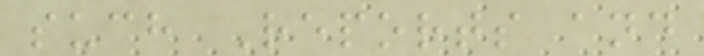such Reports and
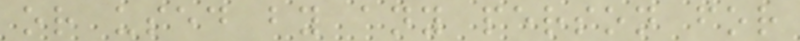or used by any person for
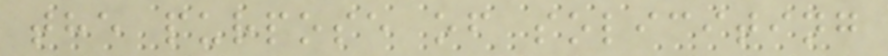the purpose of soliciting
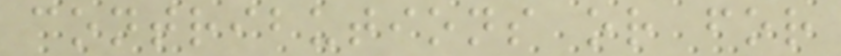contributions or for
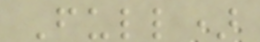Full)
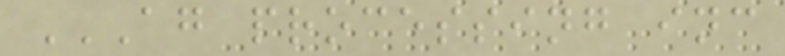AG PROCESSING INC
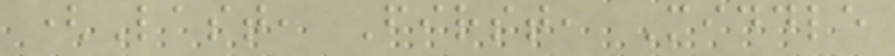(Last, First, Middle
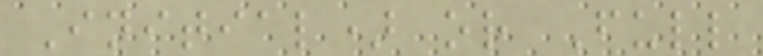Initial) or Full
